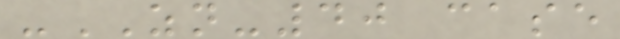-ZN-40 case
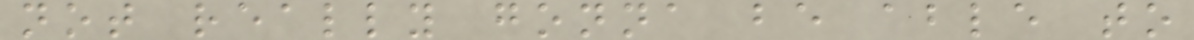not really gonna be able to
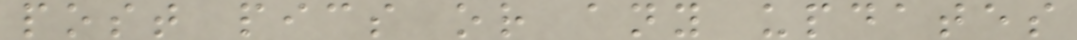post pics or any updates
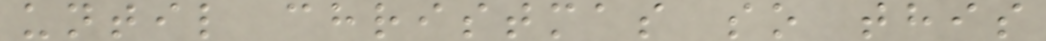until christmas so this
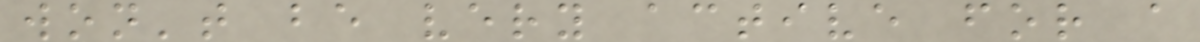won't be very active for a
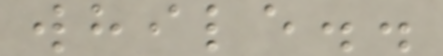while..
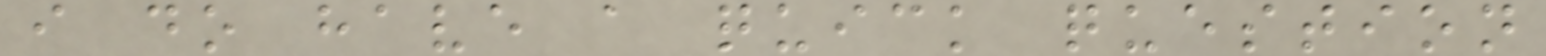i do have a quick question
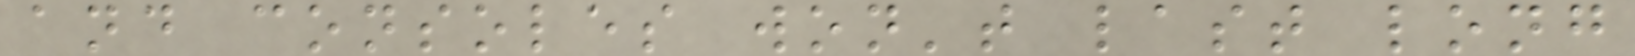and consoles won't last long
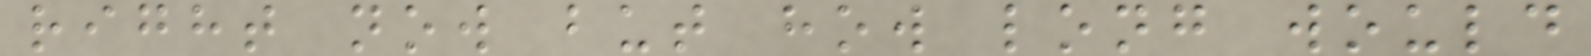right now but how long would
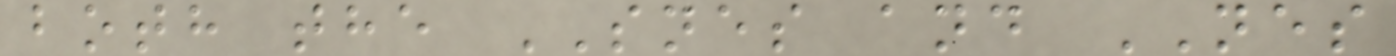both the SNES and NES
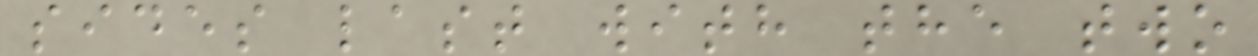sides last with the two
